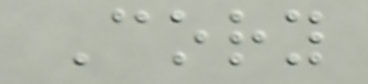Cory
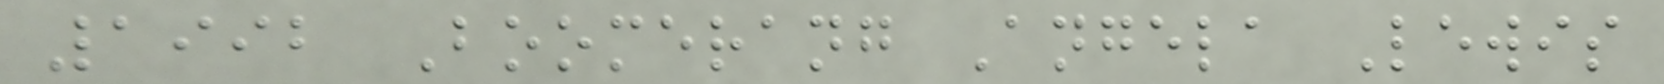1992 Boomerang Angela Lewis
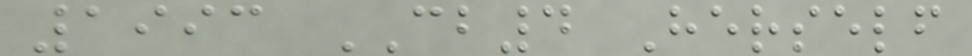1993 CB4 Herself
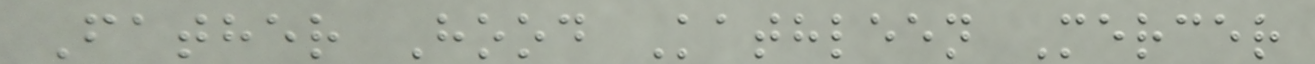Father Hood Kathleen Mercer
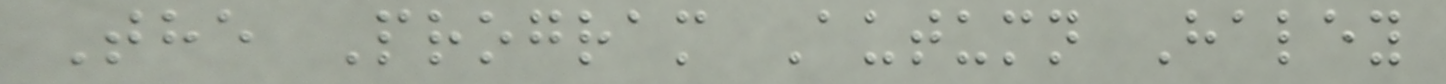The Program Autumn Haley
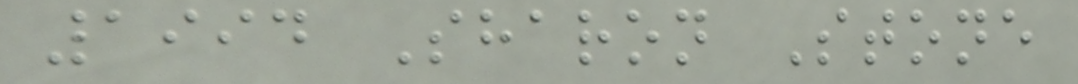1994 Sharon Stone
